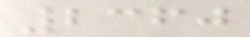2360
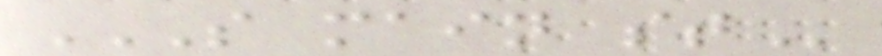S MAIN ST
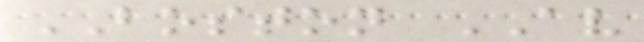BOSTON AV
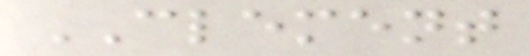CLEMENT
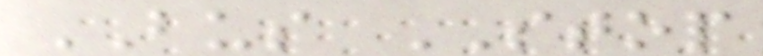BUS STOP
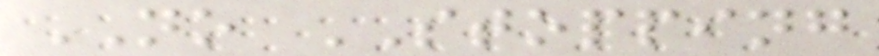NO STOPPING
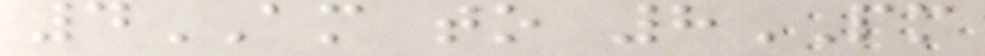4AM to 8PM
